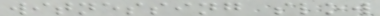witnessing slow
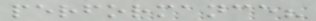performance?
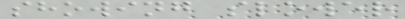showing slower
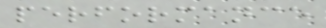performance
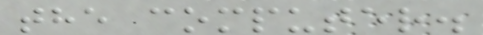the computer.
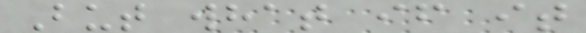But what if it
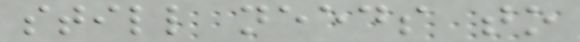still needs to
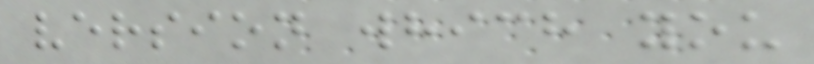version which you
